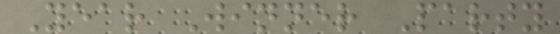Year Winner Party
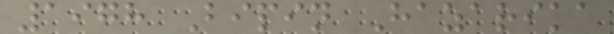1978 Bipin Hazarika
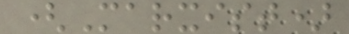(Marxist)
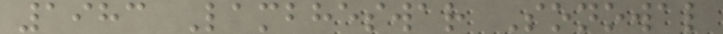1983 Lambheswar Sonowal
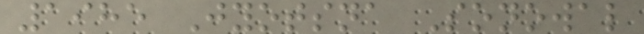1985 Jyotsna Sonowal
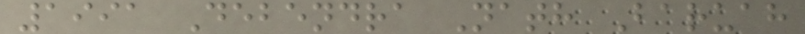1991 Debendra Nath Baruah
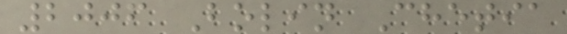2006 Bolin Chetia
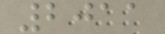2011
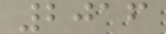2016
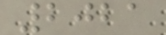2021
